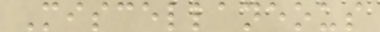Miscellaneous
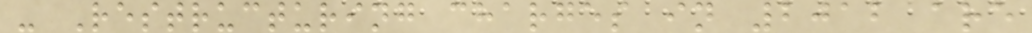- Restructuring charges in 2012 are
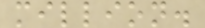million.
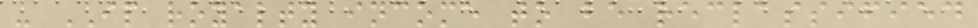- IP royalty income to be reclassified
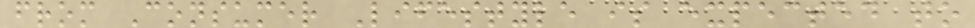from Consumer Lifestyle is expected to
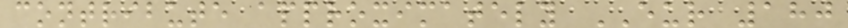contribute approximately EUR 180
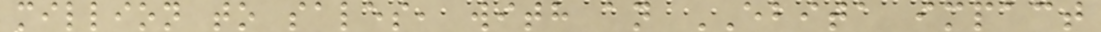million to sales, with an EBITA impact
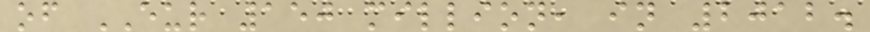of EUR 150 million, in 2012.
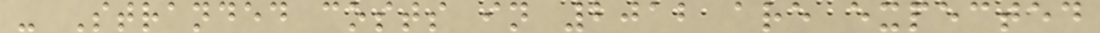- Stranded costs in 2012 are expected
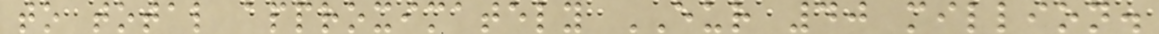to total approximately EUR 40 million.
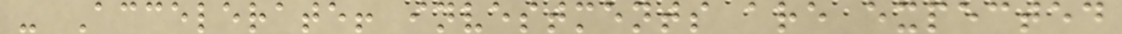- Accelerate! investments are expected
